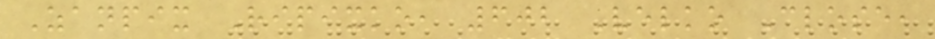Zanpix Ripixko, 602 Velko Close,
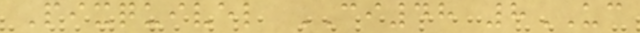Pixquivel CI48 8UC
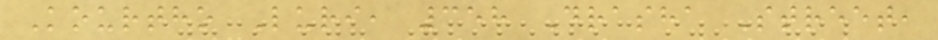Kourtho Luri, 358 Drasha Street,
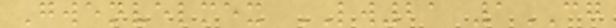Gwenvelmex LW21 1CG
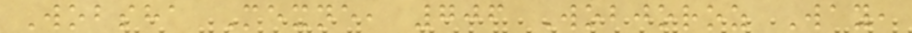Wobsha Mexne, 706 Wobjoroz Way,
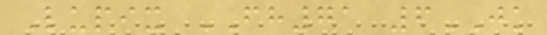Lupix FH71 6JK
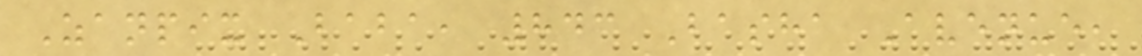Zanpix Baba, 843 Basha Avenue,
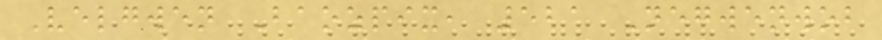Velgwen Baozpix, 521 Negwenwob
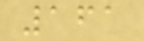161
